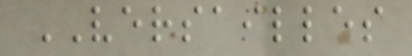VERSAILLES
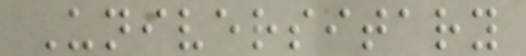Universitary
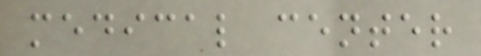medical center
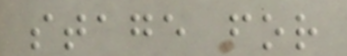stage for
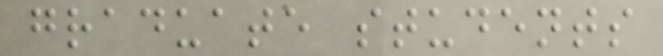graduate students
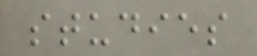studies
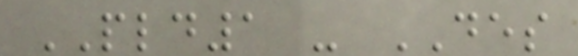PLD1 - DES
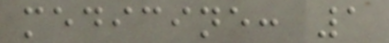medicine: 1
